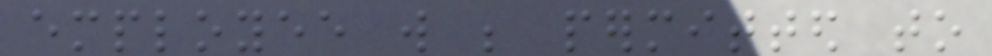employee will be permitted to
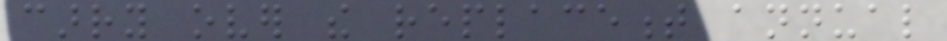carry over the replacement annual
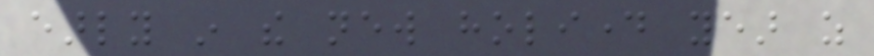early in the new holiday year as
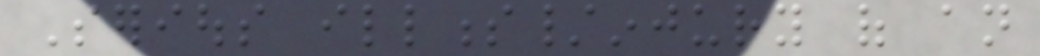Serious illness/injury of an
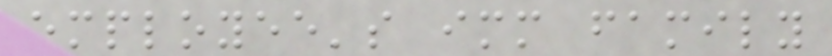employee's immediate family
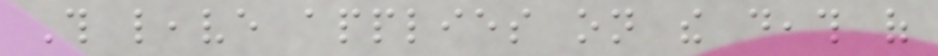This leave applies on the death of
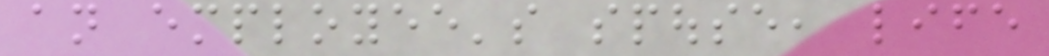an employee's spouse, life
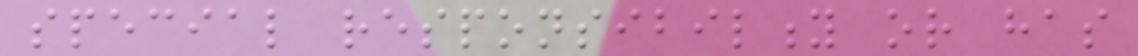special responsibility or has
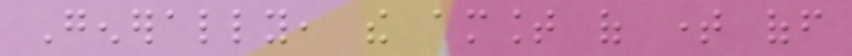Generally, the amount of time off
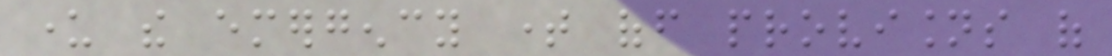under the emergency time off provisions of
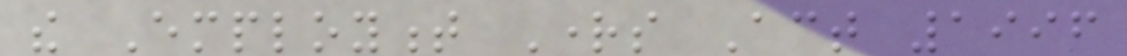the Employment Rights Act 1996
